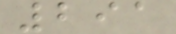291
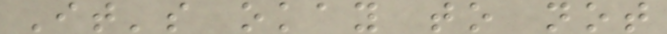It's okay to not
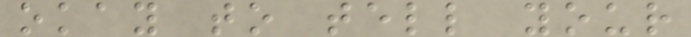okay to tell your
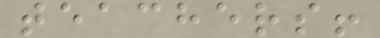teachers!
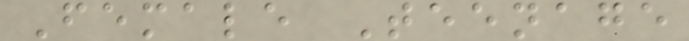Female Teenage
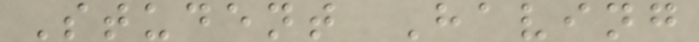Student Having
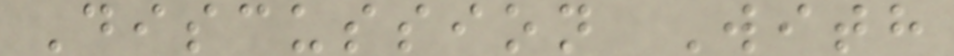Discussion With
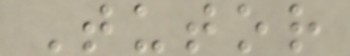Tutor
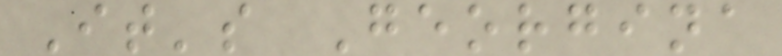It's Georgina
